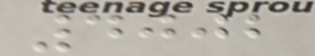4002
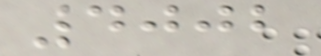4002
